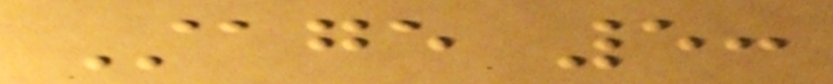Stage 5:
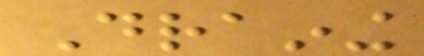Draining
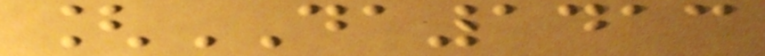[DA1413
